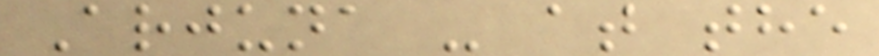Arjuna - at the
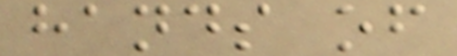hands of
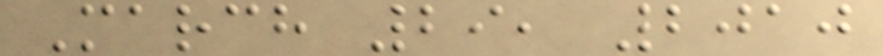March 29, 2010
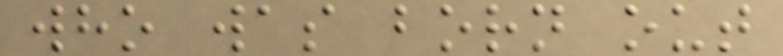who was born out
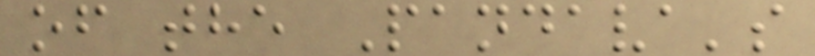of the Pandava's
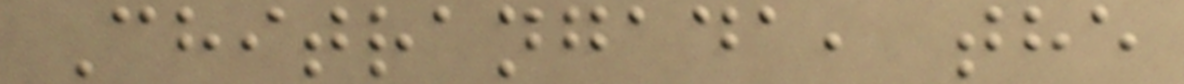Chitrangada, the
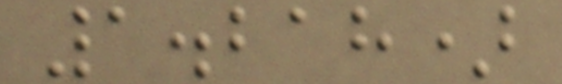1.218)
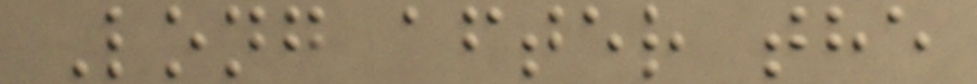Long after the
